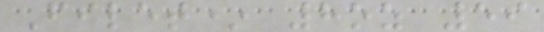Filet* 8oz 59
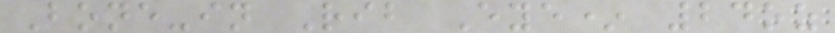Bone-in Rib Eye* 24oz
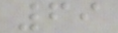69
